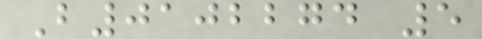B0102274 5
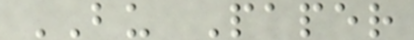BU Paper
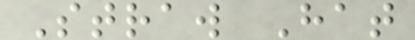Straw Hat
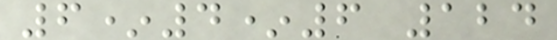6*4*6 124
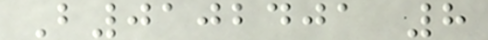B0102401 8
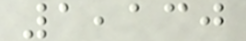1,130
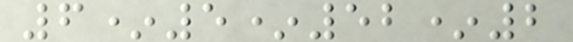6*5*52*2
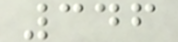346
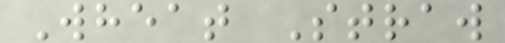Wheat Straw
